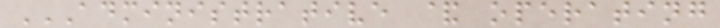ADMINISTRATIVE & OPERATING
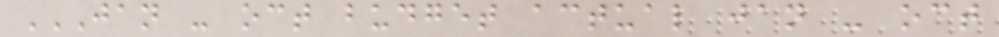JAN - OCT BUDGET ACTUAL JAN - OCT
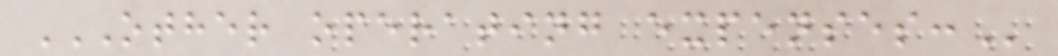OTHER OPERATING EXPENSES:
